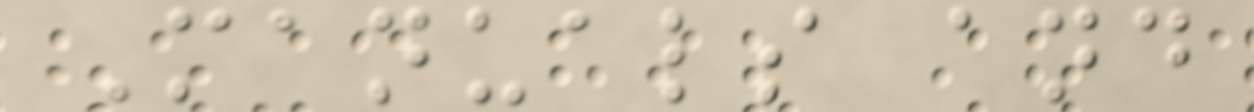Manuals and
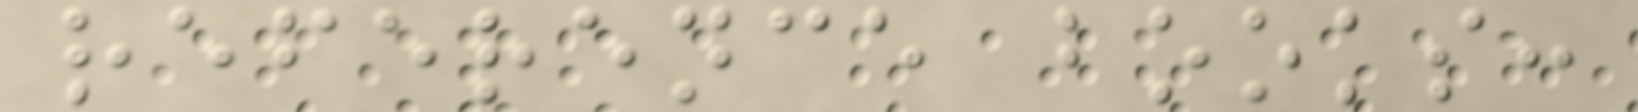reference books:
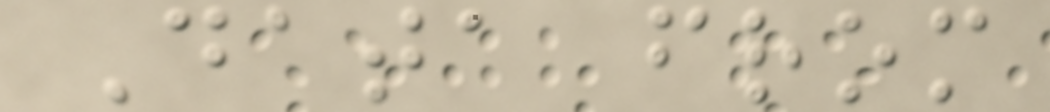Data from
